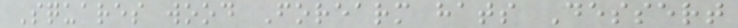Squares wood Forearm hats Dessert
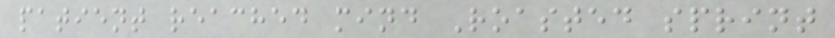patient reached mind Roasted sprint
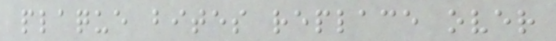plaque bites replace over
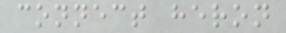connect heron
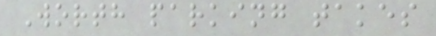Worth parking takes
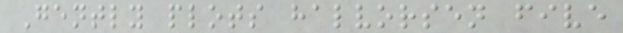Gently plots halvorsen five
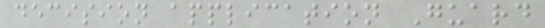decision application Guard
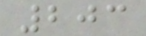203
